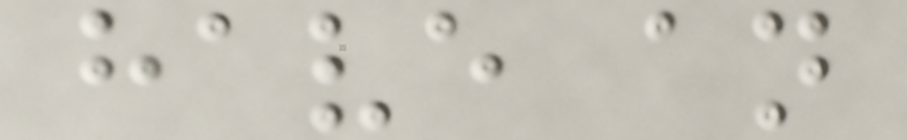have an
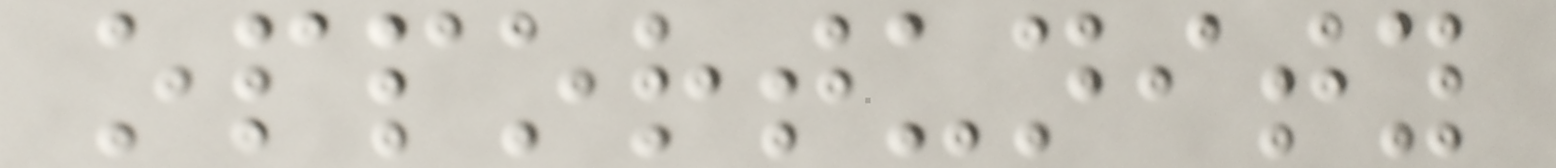opportunity
